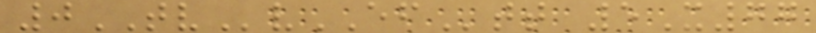0TVvEFtt 5X77
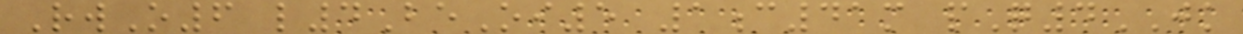RwO6 l4BeOi5 1c41m pQ4JK
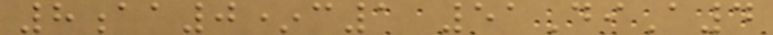8aa0*c1 51DiA4
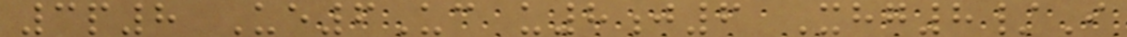3p8 Ue6Uc u8j6 Xhg8/I
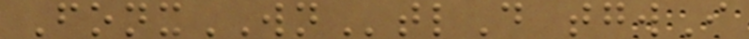FonxWNtlD tgwI
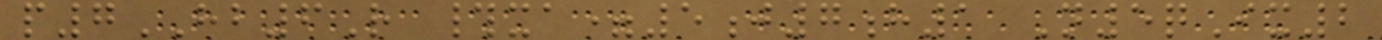p7HB6R #xa=5j7h1 N5qIx2
